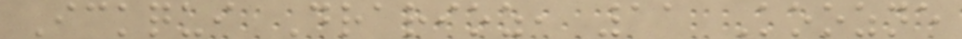Ickqui Drarioz, 11 Koozne
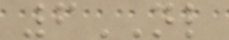6NL
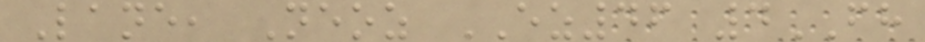Lane, Neoz EZ46 4FH
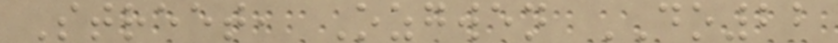Street, Ozgwen DO22
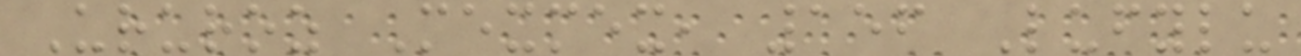Ururoz Mexmex, 156 Lufylu
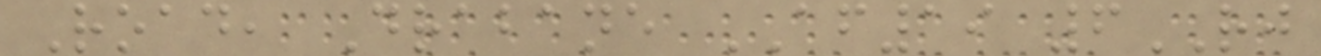Road, Drabane AF19 6RJ
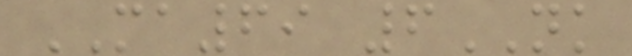MA69 6NK
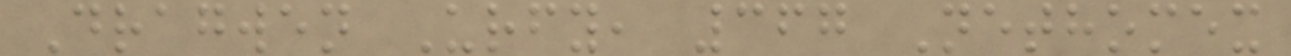Dragwen Urfy, 367 Nethomex
